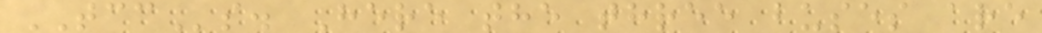TCCs. Here the three buses are
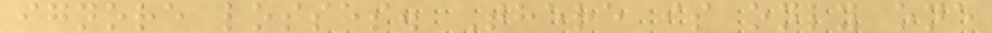ignore losses. There is only one
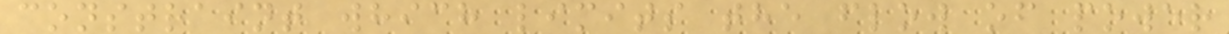constraint which limits the flow of power
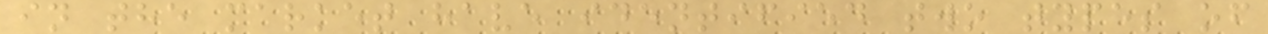in the market have identified two types of
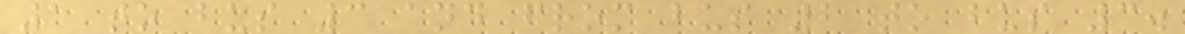1 to bus 3 and from bus 2 to bus 3.
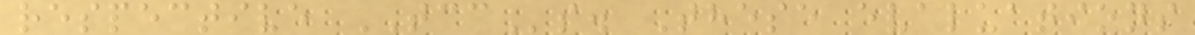respective TCCs. These evaluations
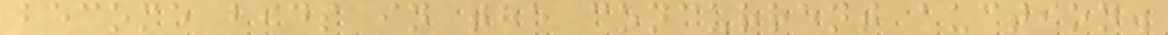become bids in the concurrent auction.
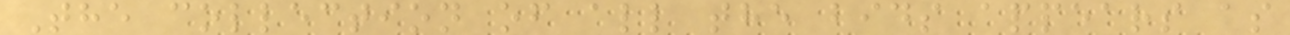The collection of all the bids appears as
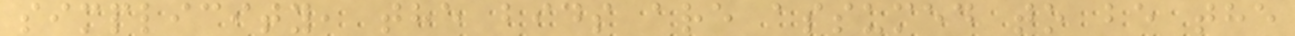simplicity, the bids are assumed to be the
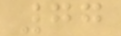77
